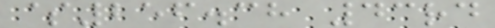$256.38 43rd
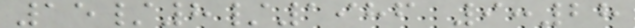15/8/1986 9:28
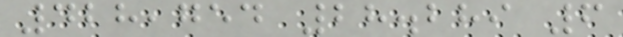428,754 28.289 6
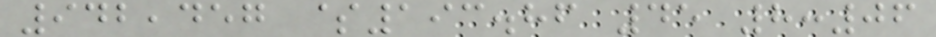942,457 $193.86 45 8:06
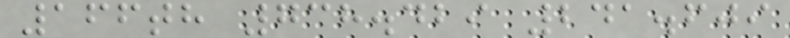166th 738.429 241.609
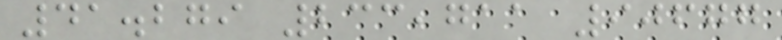41.279 233,711 90677
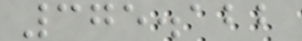375.122
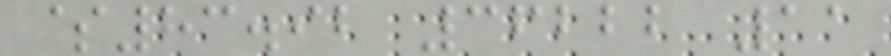$83.92 36222 11
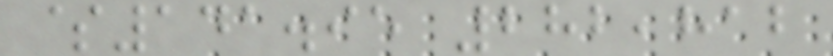$141.95 282,812
